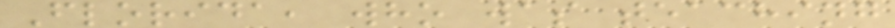Florida, who was teaching
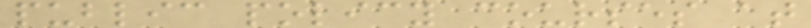public policy courses at
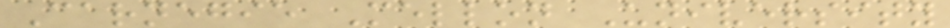Carnegie Mellon University
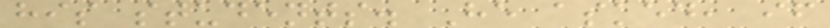his students. He asked, if
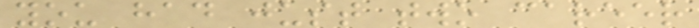you had just two career
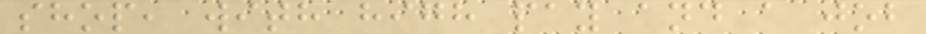shop, with high pay and a job
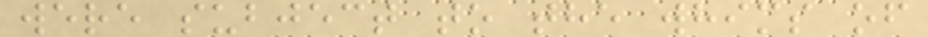were subject to the whims of
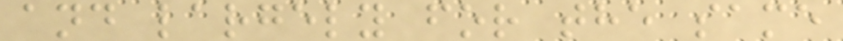and largely for the same
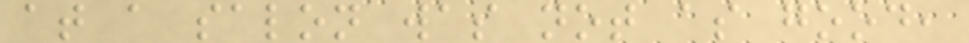at a salon was not as good,
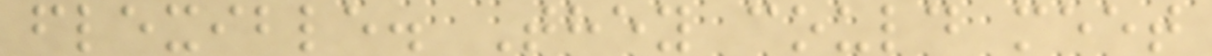flexible. They could meet
